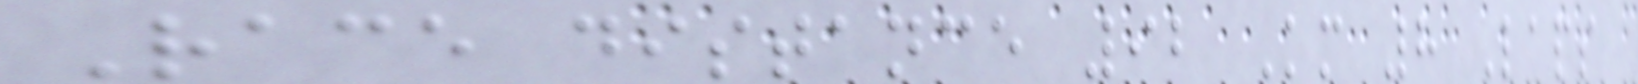Race distance 92 Km 8 Laps
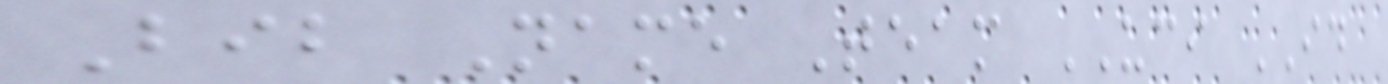Bib Name Team UCI ID
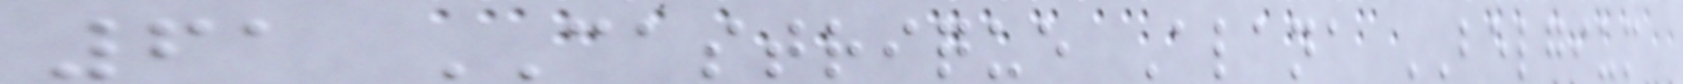61 CASTRIQUE Alana BELGIUM
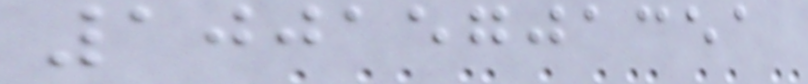10015701351
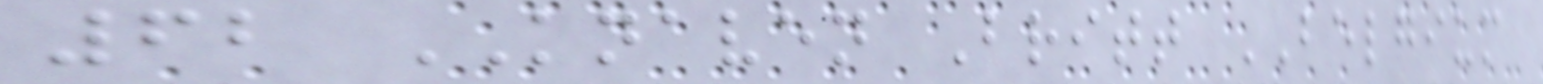62 KNAVEN Britt BELGIUM
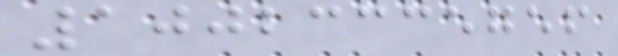10023335756
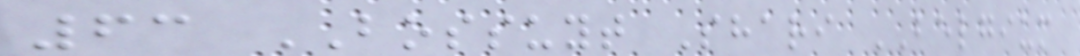63 BOSSUYT Shari BELGIUM
